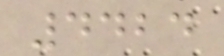4424
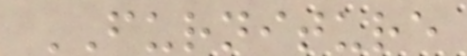FURNITURE
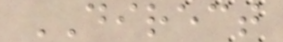DIRECT
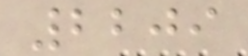2209
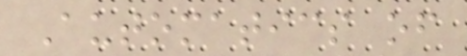Automatics of
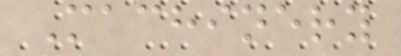Machinery
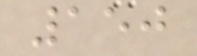150
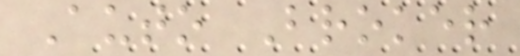Auto Broker
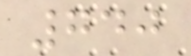740
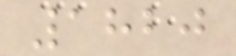1820
